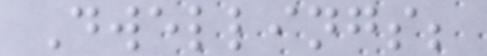Dwellings;
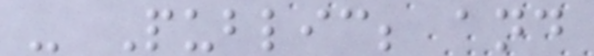- Public; and
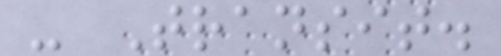- Transit.
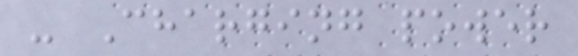- Charging power
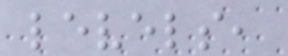levels,
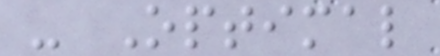- Optimal
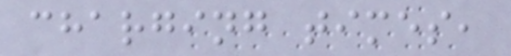charging times,
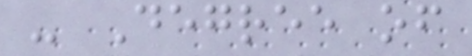- Degree of
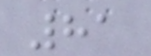81
